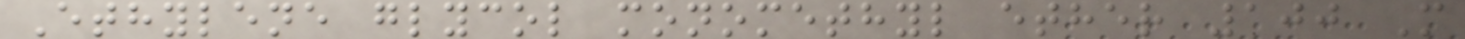Ethylene glycol monomethyl ether 100 M
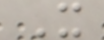X
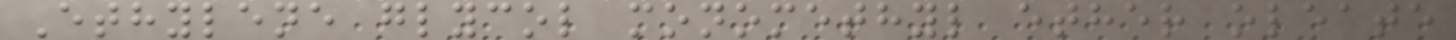Ethylene glycol monomethyl ether oleate
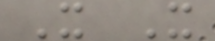X X
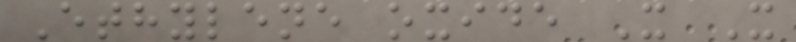Ethylene oxide X X
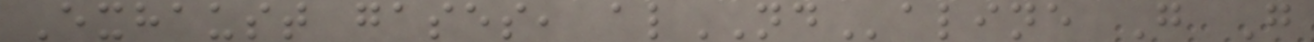Exhaust gases, alNDaline G G
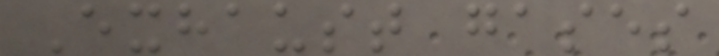Exhaust gases
